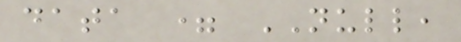data = NULL,
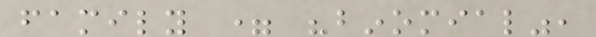family = "binomial",
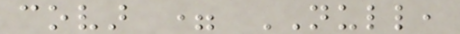covar = NULL,
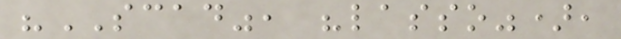"SCAD", "lasso"),
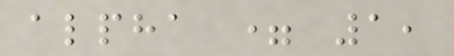alpha = 1,
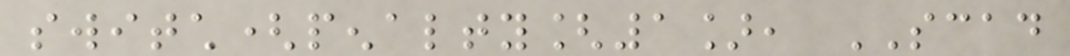switch(penalty[1], SCAD
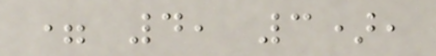= 4, 3),
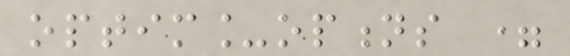optim_options =
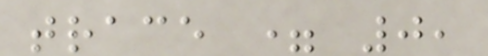trace = 0,
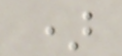)
